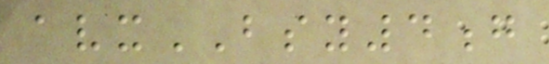avxBSY4g
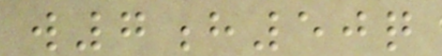w7h50q
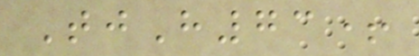TjH73+
